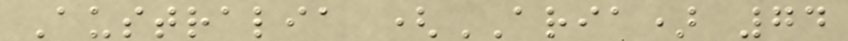Australia (ARIA) 74
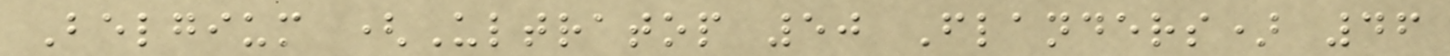Belgium (Ultratop 50 Flanders) 46
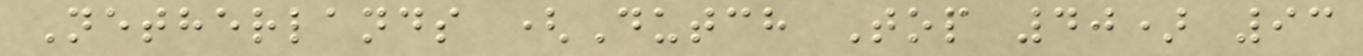Netherlands (Dutch Top 40) 93
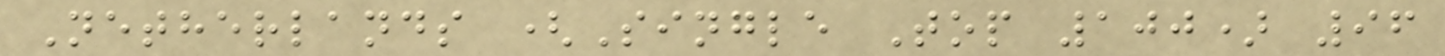Netherlands (Single Top 100) 96
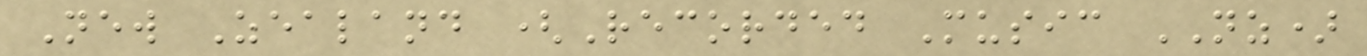New Zealand (Recorded Music NZ)
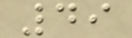49
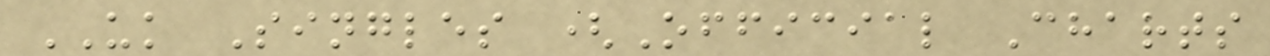UK Singles (Official Charts
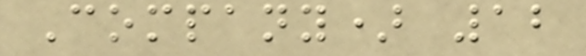Company) 12
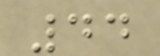44
